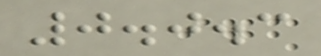0.0.3
